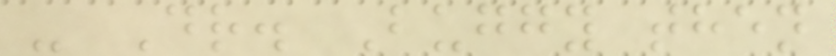- Dr. Buggy then
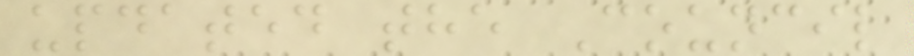updated the Council
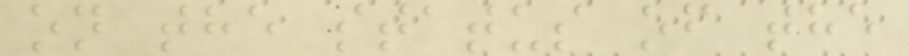on the status of the
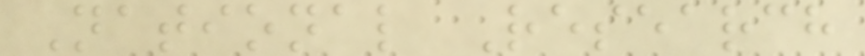National Research
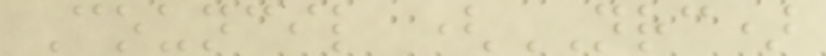Council (NRC)
